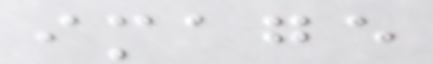image
